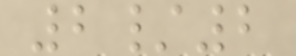2/2
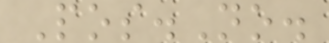Pos.No.
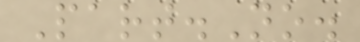Part.No.
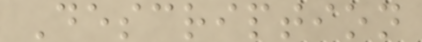Description
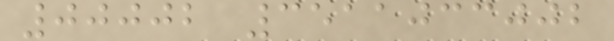00002 3511033002
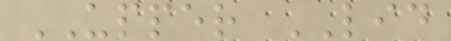UPPER LID
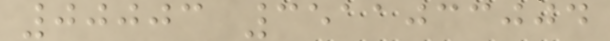00003 3511033004
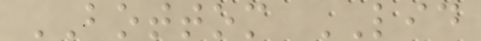BOTTOM LID
